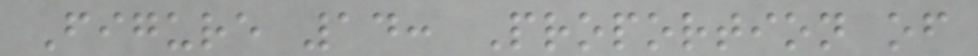Figure 14: Proportion of
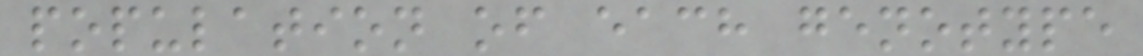population of each genotype
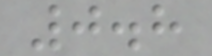0.8
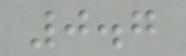0.7
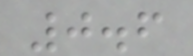0.6
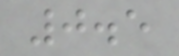0.5
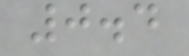0.4
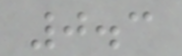0.3
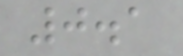0.1
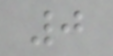0
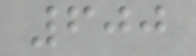600
